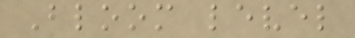Bloom level
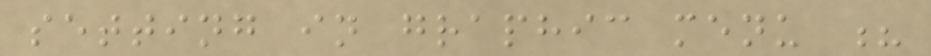setting in graphic menu ?
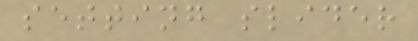setting slider
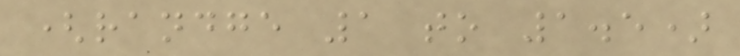(randge 1 to 1.5)
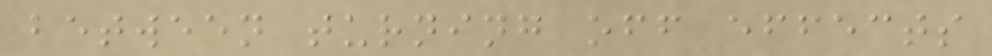between turning off effects
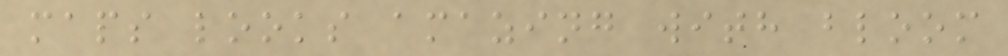maps looks amazing with bloom
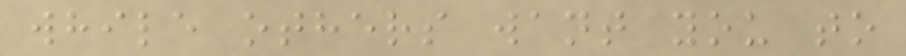while others want you to
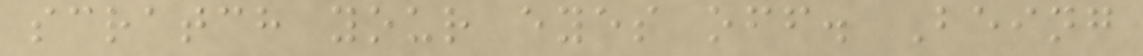scratch your eyes off. Being
